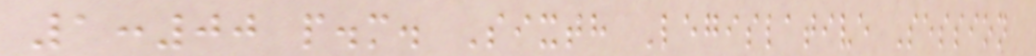1:00 p.m. Sixth Legislative Session
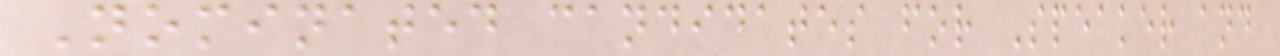Nominated candidates for Speaker and
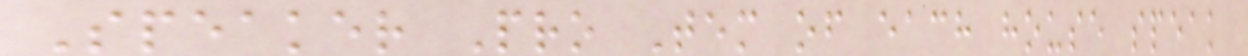Speaker Pro Tem of each house speak
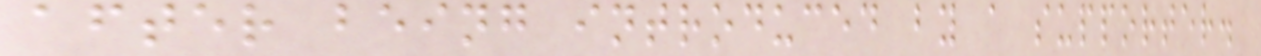after being introduced by a supporter.
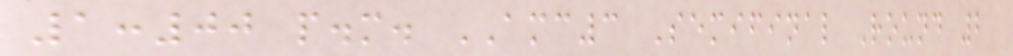1:00 p.m. AMC3 Semifinal Round 2
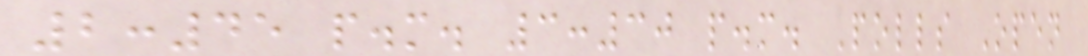2:45 p.m. 3:30 p.m. Polls Open
